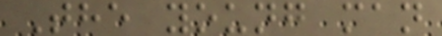The young man
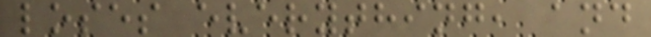loses everything, and
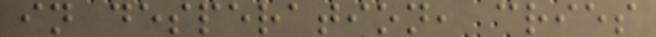in desperation, cries
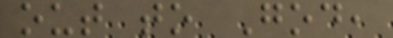out to God,
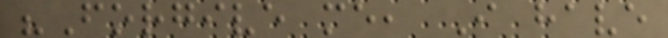"Forgive me, I have
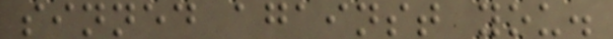sinned against you.
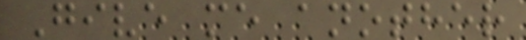Give me another
